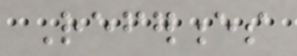References
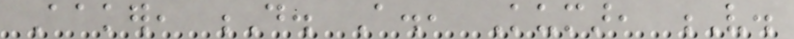Aaker, D. A., Kumar, V.
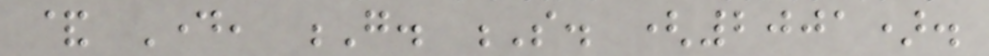& Day, G. S. (2001).
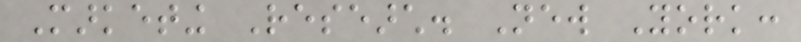Marketing Research. New York:
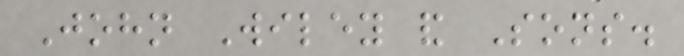John Wiley and Sons.
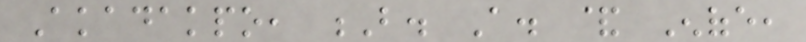Akadakpo, B. A. & Enofe,
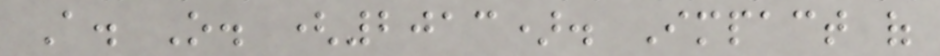A. O. (2013). Impact of
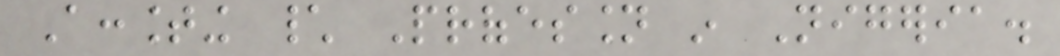Accounting \ Profession in Nigeria.
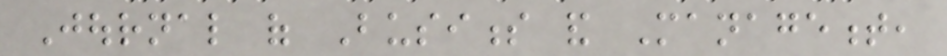Journal of Business and Management,
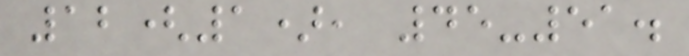12(1), 45-51.
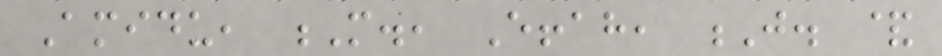Amidu, M., Effah, J. &
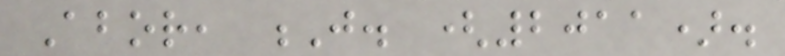Abor, J. (2011).
